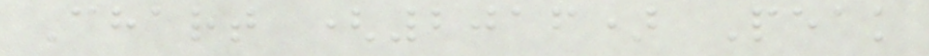Chart (2016) Peak
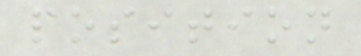position
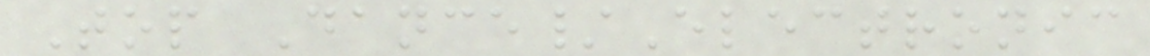Top Dance/Electronic
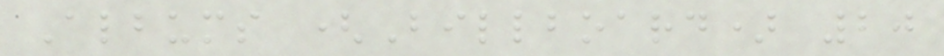Albums (Billboard) 20
